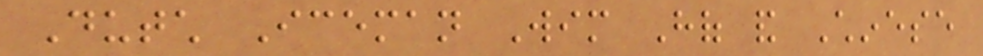Dutch Iceman Wim Hof and Chinese
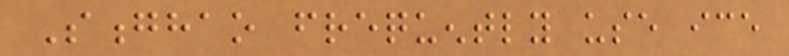Songhao frequently use ice
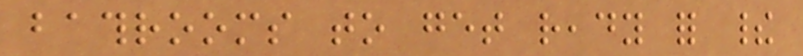bathrooms to get ready for their
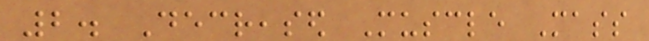2. Decreased Muscle Mass
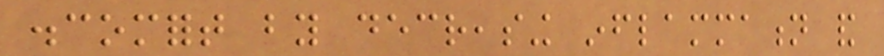discomfort by decreasing inflammation and
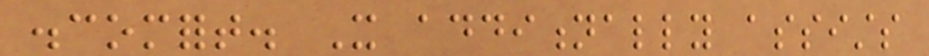discomfort. It additionally assists
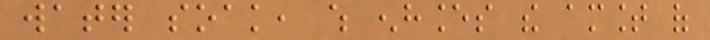water soak, which enhances the amount of
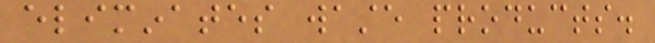eliminates waste products.
